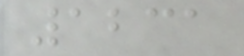1231
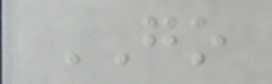GO
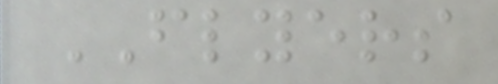FLYERS
